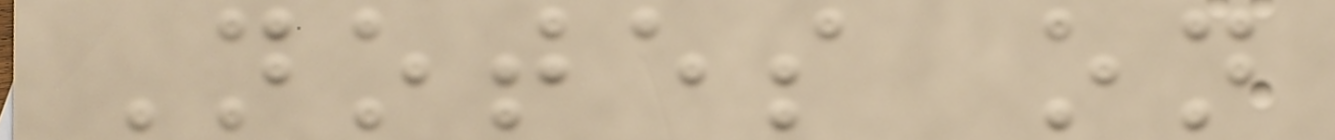Notes on
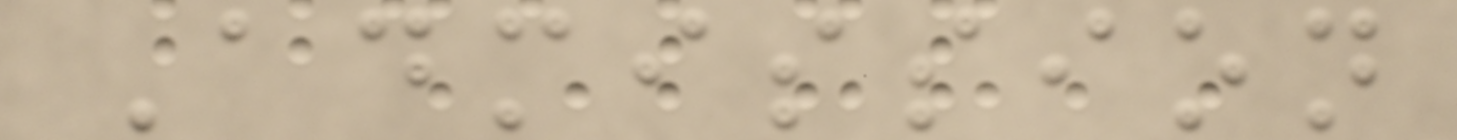Admission
